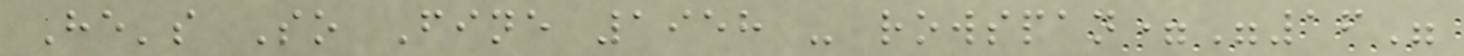He's So Fine 1958 - rowspan="16"
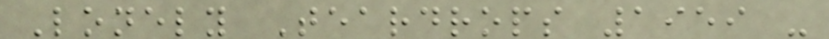Lonely Teardrops 1959 -
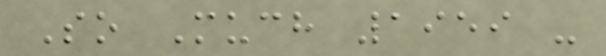So Much 1959 -
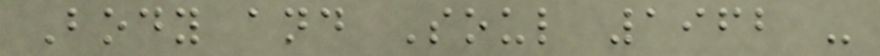Body and Soul 1962 -
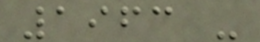1963 -
